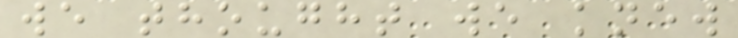we thought we knew
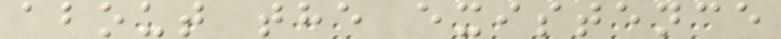about the existence
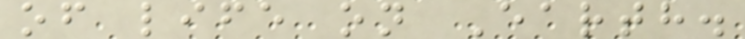of life on Earth.
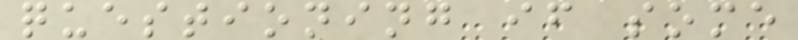questioning if some
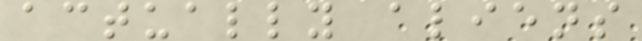actually aliens
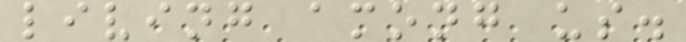living among us.
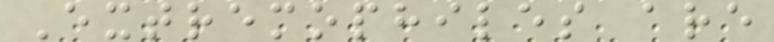Extremophiles are
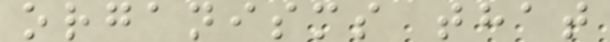organisms that
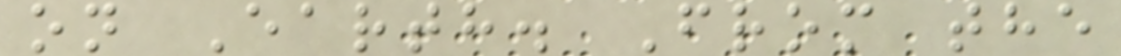on Earth. From the
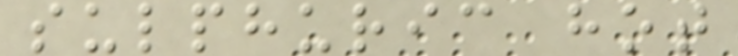sulphuric hot
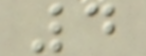4
